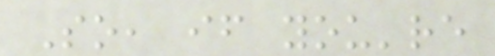So, if you're
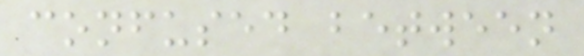confused between
